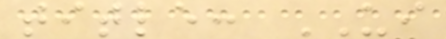title: UI
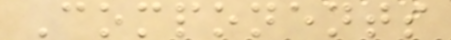Components
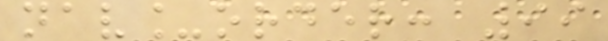nav_order: 99
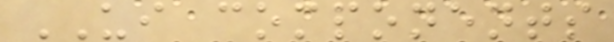UI components
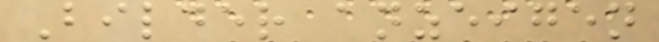Bilder anzeigen
